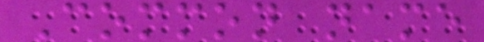Common name
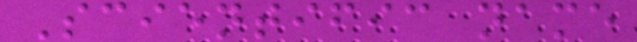Scientific name
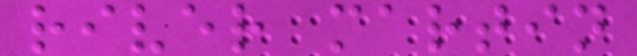river martin
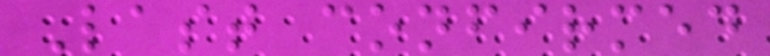Last confirmed
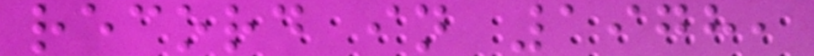record in 1978,
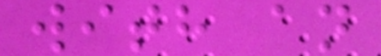with an
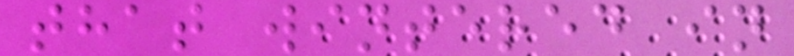that wintered in
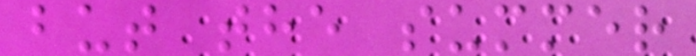but the summer
